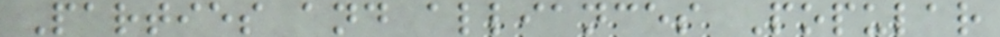Parties and alliances Popular
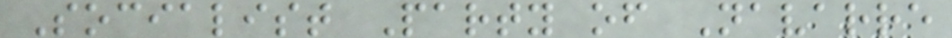Socialist Party of Navarre
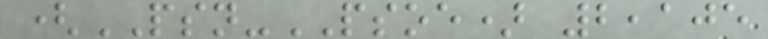(PSN-PSOE) 2,105
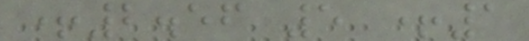+2.56 5 +1
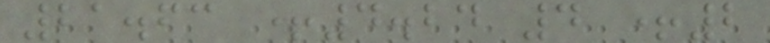21.63 +4.24 4 +2
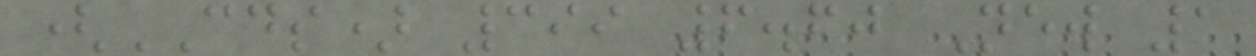(CDS) 399 6.60 New 1
